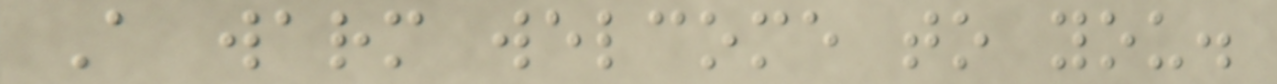A warm welcome to you.
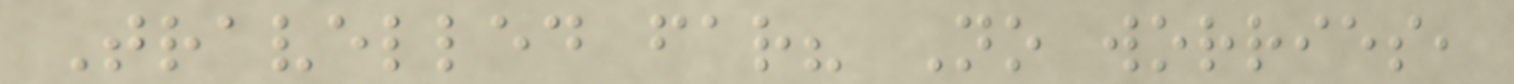Travelled far? No worries,
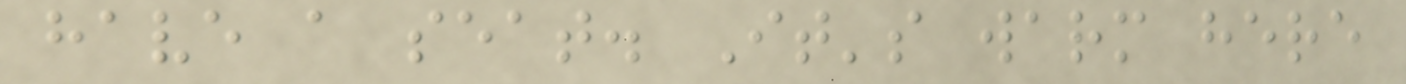have a seat. It's warm here
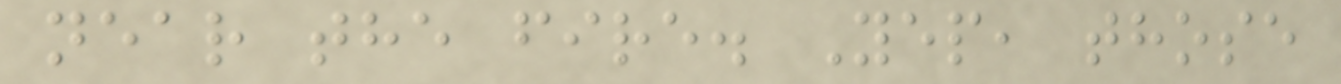near the fire. Yep, those
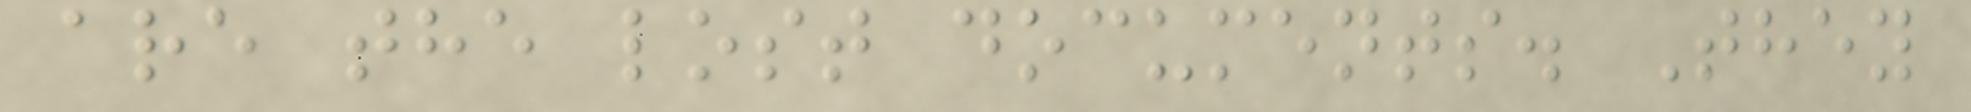are the lost documents. They
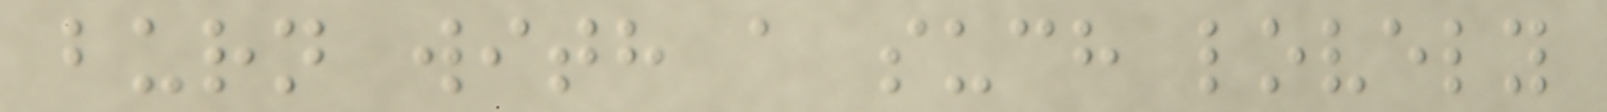burn with a such lovely
